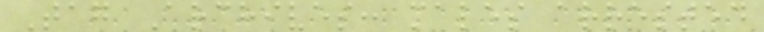Tag Archives: males arrested
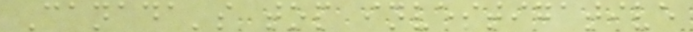Canada's top investigative
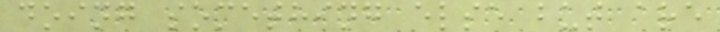doing something else but are
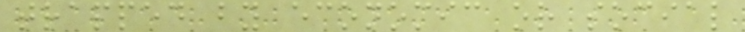trapped by economic or social
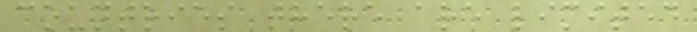countries there are limited
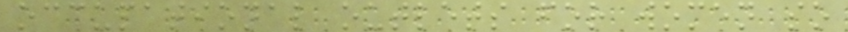occupational outlets for women so
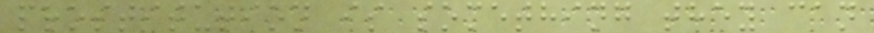prostitution is something they can
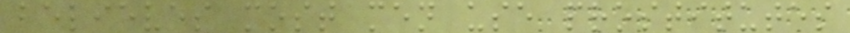believes most men use prostitutes
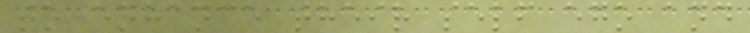to enhance their self ego and
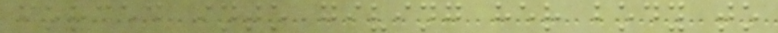forced into giving her body to
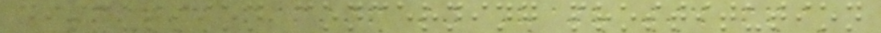discussion concerning prostitution
